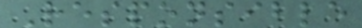Responsible
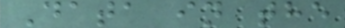Data in the
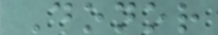Donor
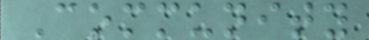Community
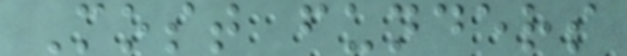Most funders
